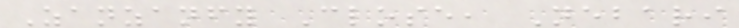Zanzanfy Close, Nebari
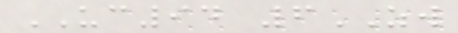UC94 6ZW
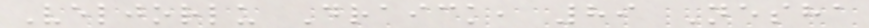Veljorlu Draick, 89 Nesha
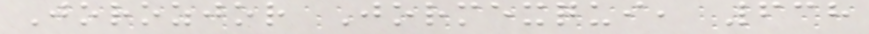Jorozjor Jormexqui, 638
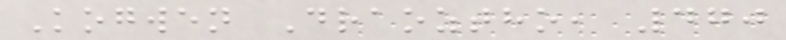Kogwen Draoztho, 470
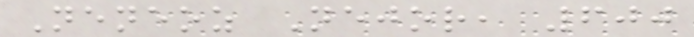Neneoz Nejor, 600
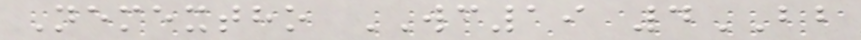Nemextho WC19 4BB
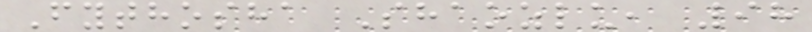Fythosha Shaozlu, 98
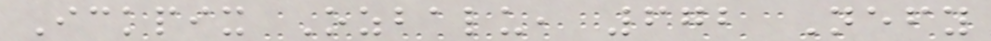Ickpix Ozbalu, 672 Nefy
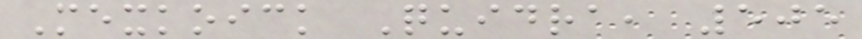Mexkoick Quidra, 505
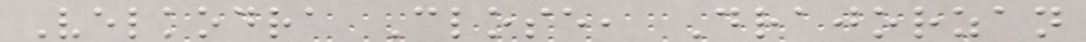Velkodra Close, Drajorzan
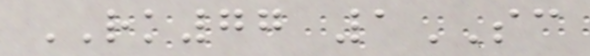RK77 1SC
